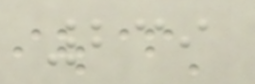239
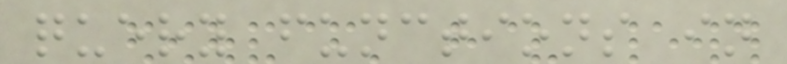query functions in
